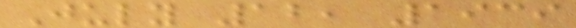July 12, 1939
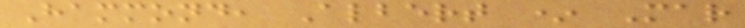Hammond, Albert * Mar
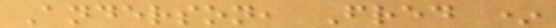Anderson, Fred *
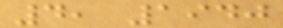4, 1940
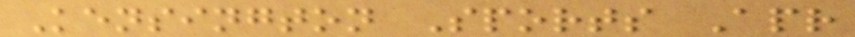Kensington Sports Apr
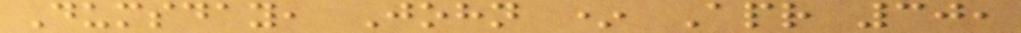Dumsday, John * Apr 30,
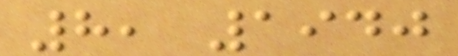8, 1940
